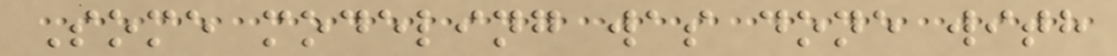Some modeling was done with
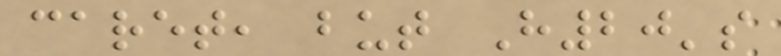caret, but H20's
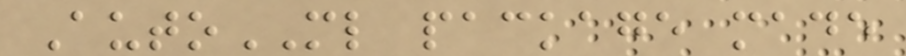AutoML package made
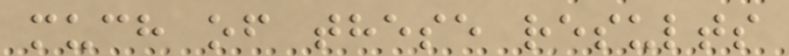much of these results
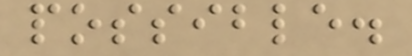possible.
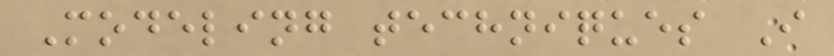Modeling techniques I
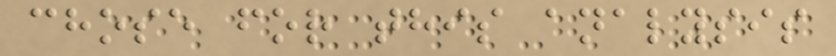chose for this analysis
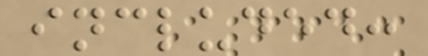included:
